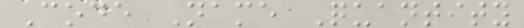Code Name Quantity
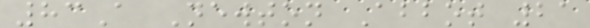83A Newton Abbot 21
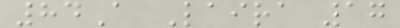84A Laira 17
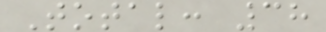Total: 38
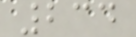234
